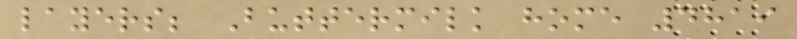layers; Buttermilk home 4819
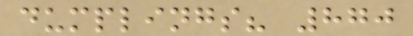dumplings? 870
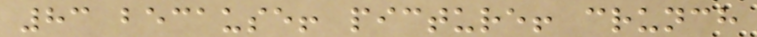83 because! picture! crunch
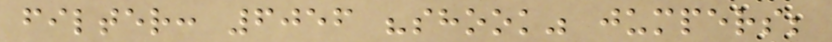filter: 6056 "shook" jumpers;
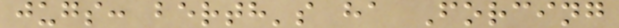jugs: berth's ha Forcing
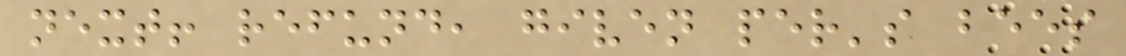next! refund, given per's bees
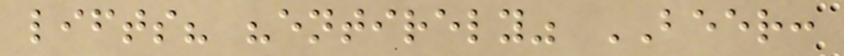lifts? "entirely" BEER:
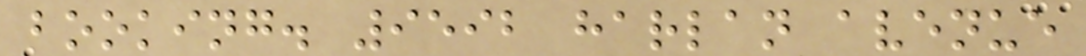booking. 9592 harlan avenue
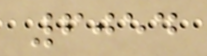6054
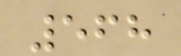568
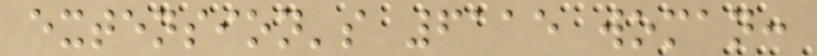extension's 6115 woman:
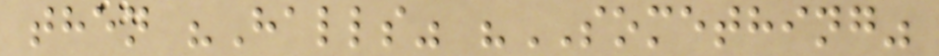then "Halls" "SOMETHING"
